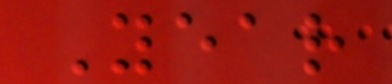Year
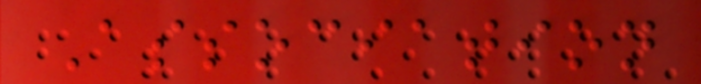Association
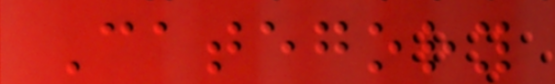Category
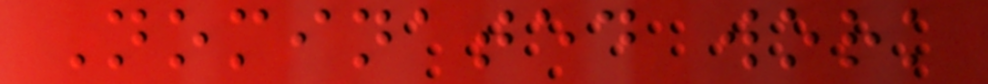Nominated work
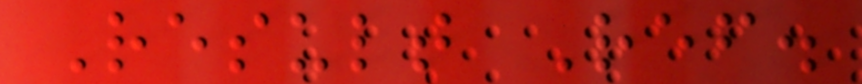Result Ref.
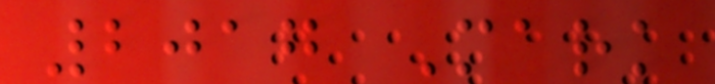2017 Mark
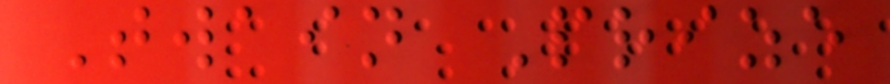Twain Prize
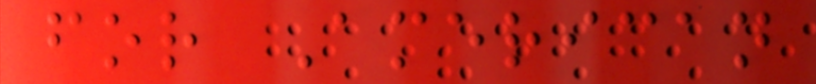for American
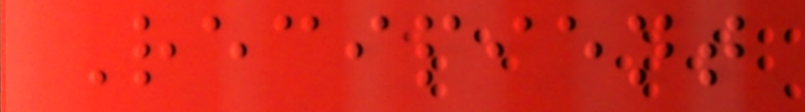Recipient
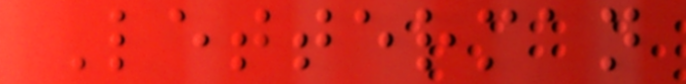Letterman
